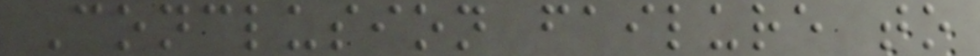Conclusion failure to
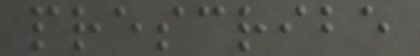prescribe
